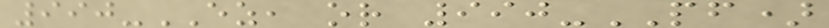990-EZ, or 990-PF)
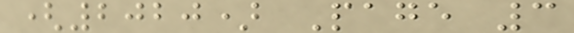(2020) Page 3
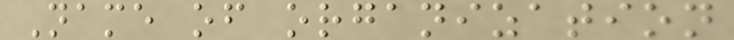Name of organization
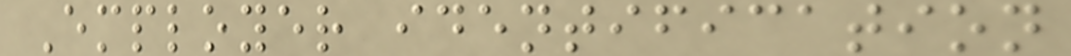Employer identification
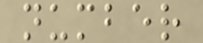number
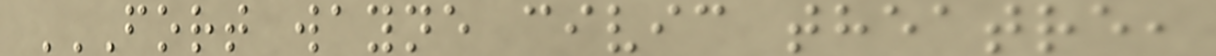FORT WAYNE CIVIC THEATRE,
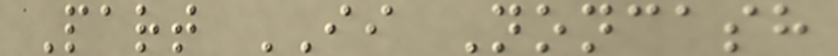Part II Noncash
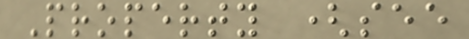Property (see
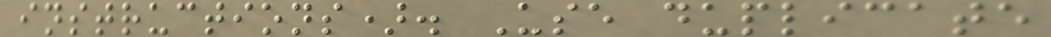instructions). Use duplicate
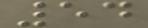54
